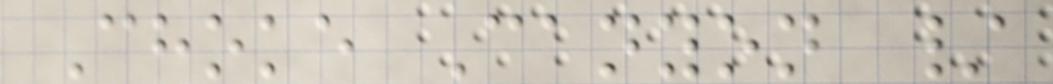Choke Canyon /
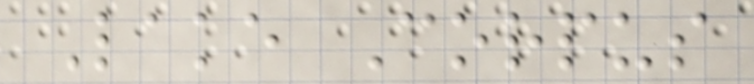Lake Corpus
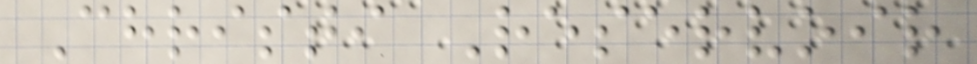Christi Reservoir
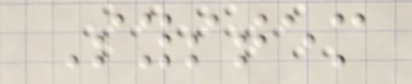System
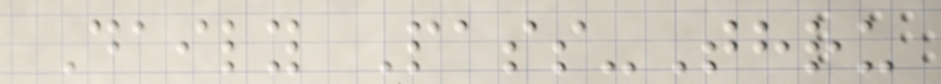Daily Pass-Thru
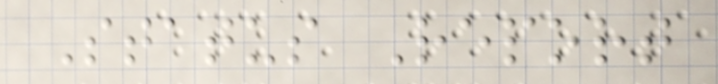Status Report
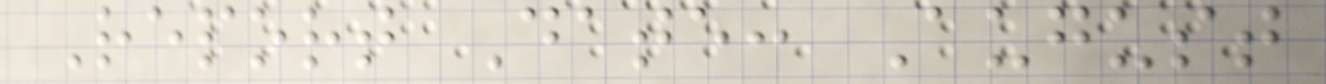Report Date: August
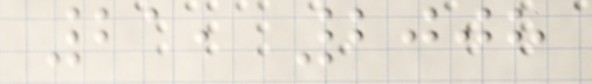21, 2008
